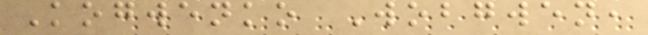Kogwenko Wobgwen,
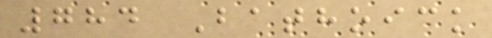784 Bathoick
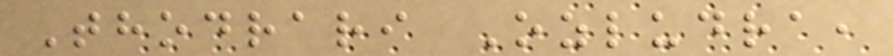Thodrari Ozludra,
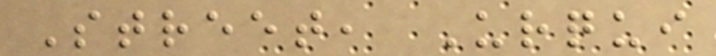Street, Urqui
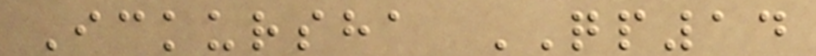Ickursha QP14
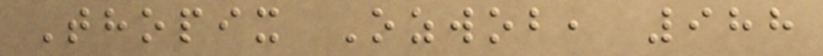Thopix Ozwob, 988
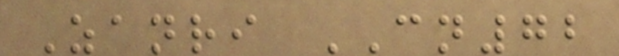Zanri CN72
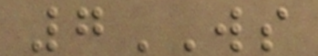7WS
